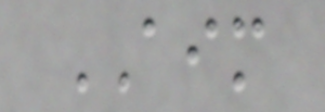AIM
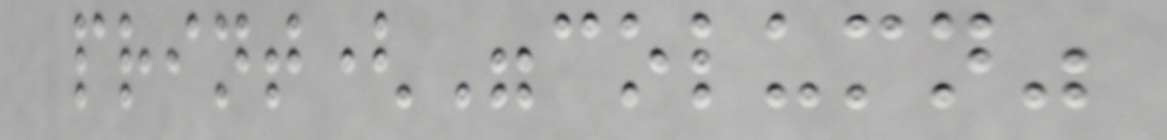print("column"
